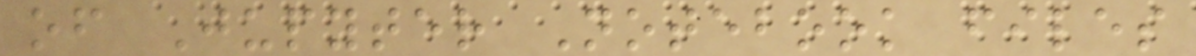of Jupyter Notebook files
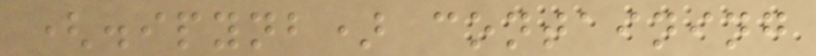(.ipynb) containing
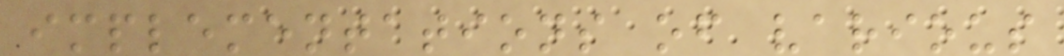implementations of various
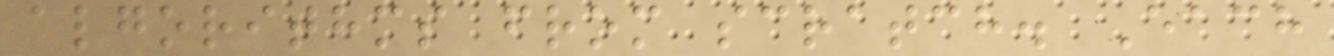algorithms from scratch. Each
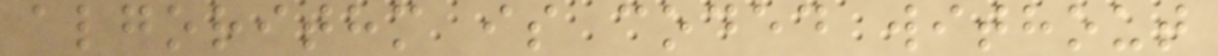algorithm is coded without
